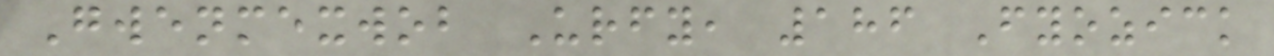Gwenmexwob Urfy, 186 Fyozick
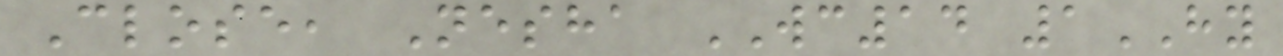Close, Nesha WC14 1HY
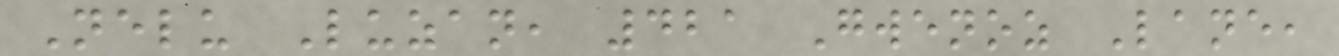Nelu Luzan, 421 Gwenoz Lane,
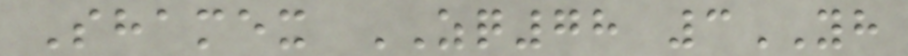Shamex ZQ78 3YH
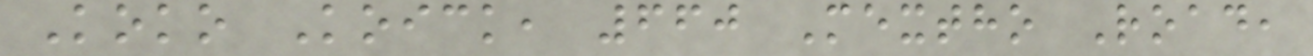Koko Koick, 660 Mextho Road,
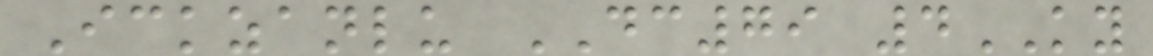Ickzanlu DC79 4KY
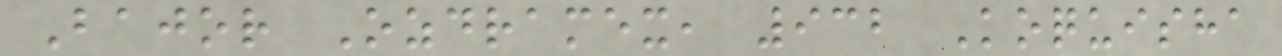Bajor Ozdramex, 932 Koquisha
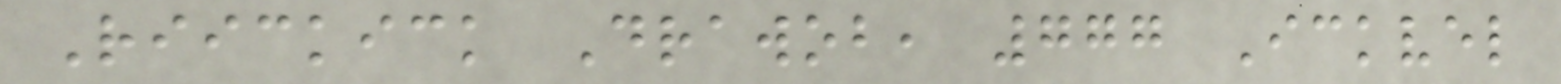Riickick Drawob, 777 Ickvel
